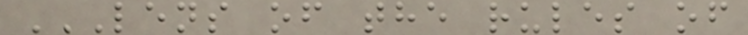LENS OF THE RULES OF
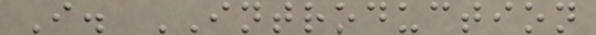I. INTRODUCTION
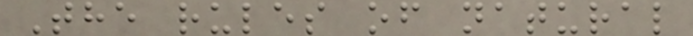The rules of natural
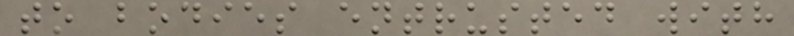to bodies entrusted with
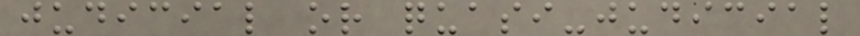judicial or quasi-judicial
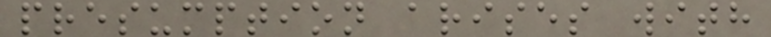presumption arises with
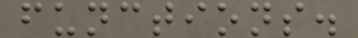functions.
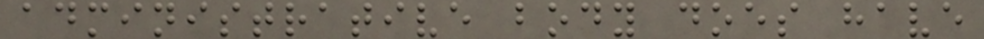administrative body does have
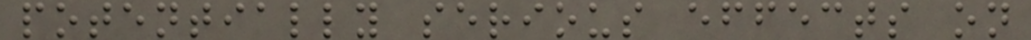potentially serious effects on
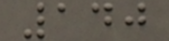140
